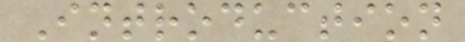Introduction
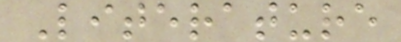Literature
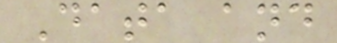Data and
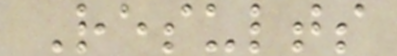Results
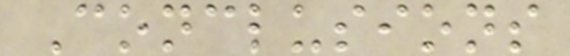Conclusions
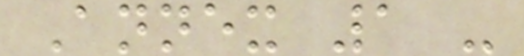Annex 1 -
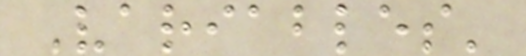Variables'
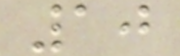10
